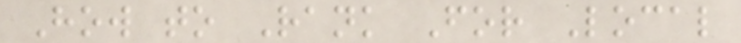How to Rank For Local
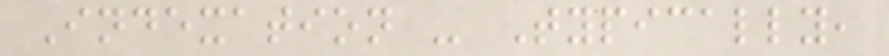Indexation - Typically,
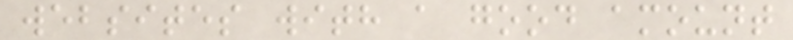websites with a good amount
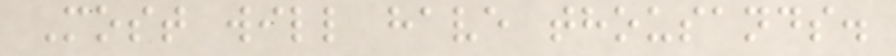Most will have thousands.
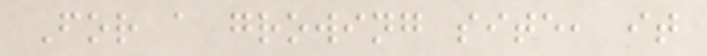For a growing site, it
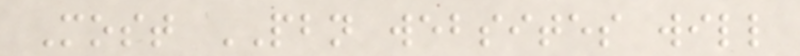Most PBN websites will
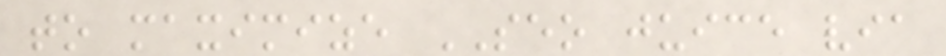to maximize SEO juice via
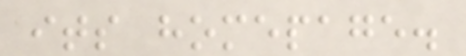its homepage.
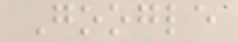Google
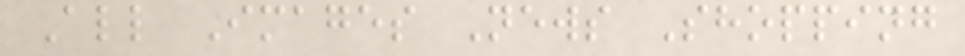All Images News Shopping
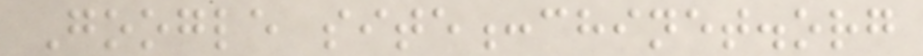Google site:chinet.org
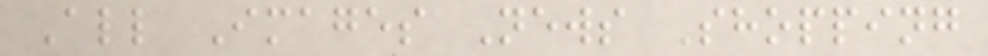All Images News Shopping
